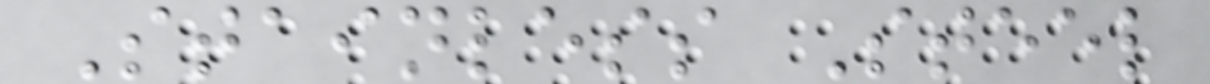Stainless Steel
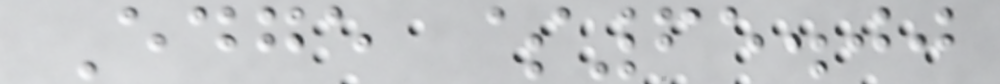Edge $65.00
